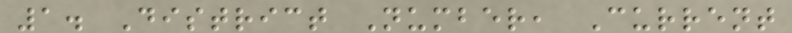1. District Number, Current
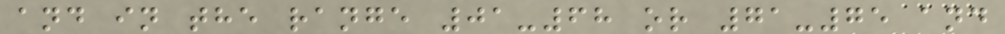and in the range 01-68 or 71-75 and
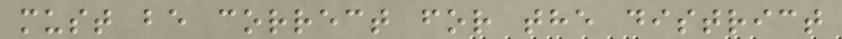must be correct for the district
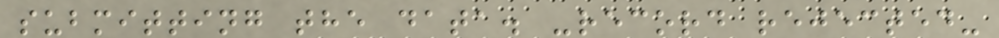submitting the data. -record rejected-
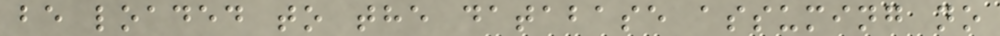be loaded to the database assuming no
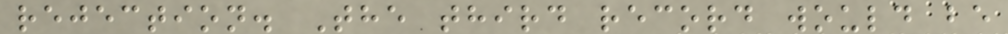rejection. The third record would be
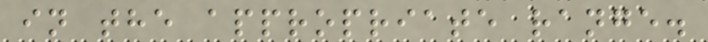in the appropriate range.
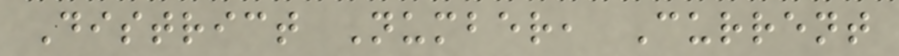District Number, Current
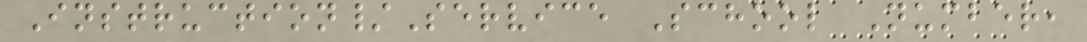Instruction/Service School Number,
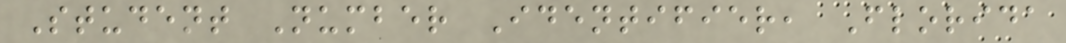Student Number Identifier, Florida
